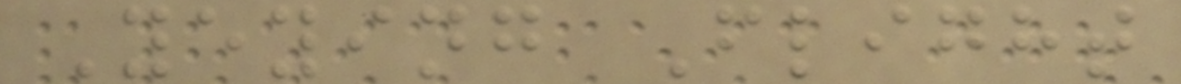Yeying Flight
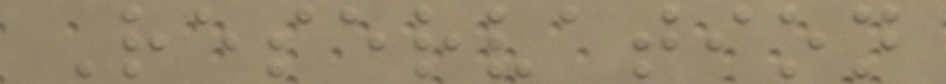Reservation
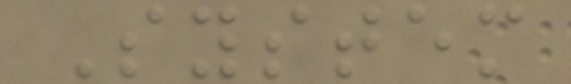System
